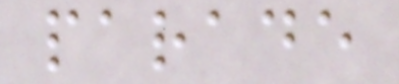parade
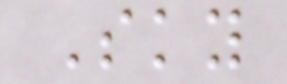Sky
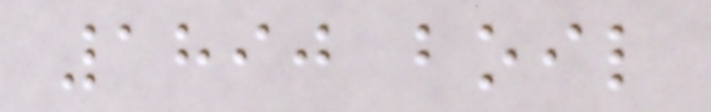1890 boil
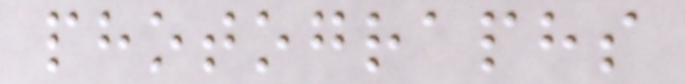photographs
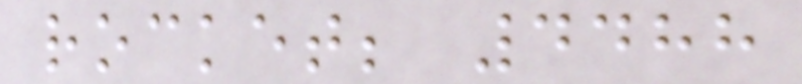rocket; 4488
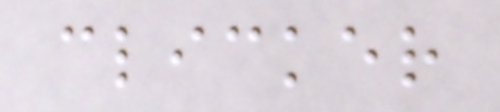clicker
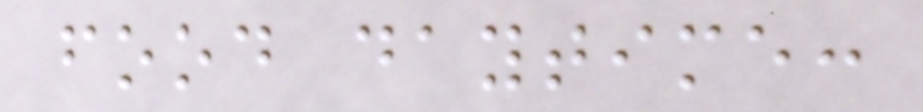food daytime:
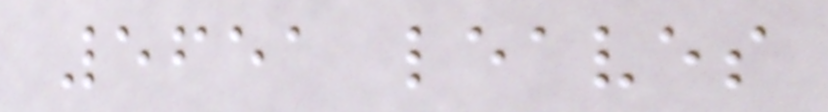5651 leaves
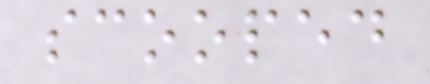scooped
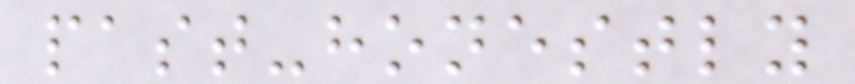past-honestly
